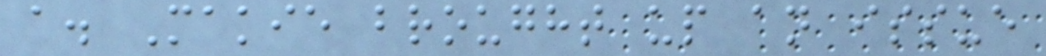a. Makie brought up an issue
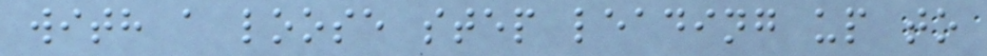with a loose step leading up to
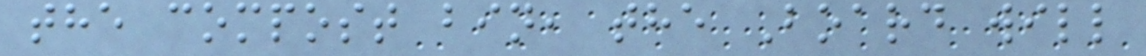the compost bin, the Board will
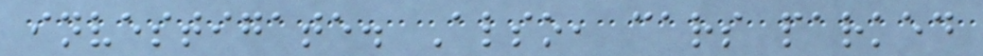investigate. Also, cars parked
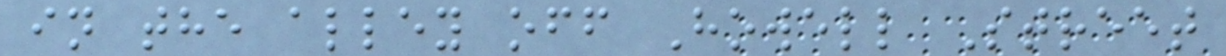in the alley off Howell Street
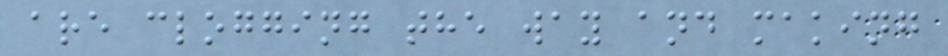are clogging the way and making
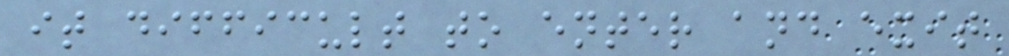it difficult to enter and exit
